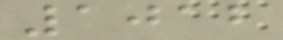1012
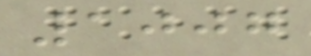1007
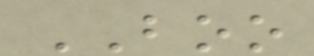BOO
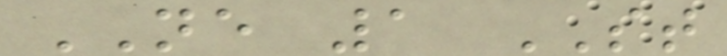NE 1 ST
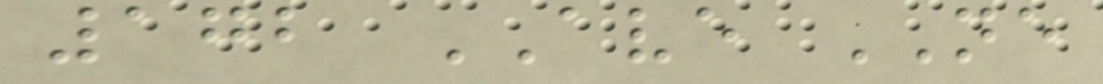172 AVE NE
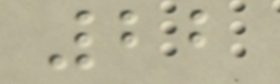22
